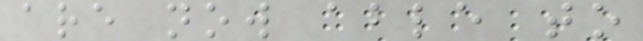are now able to
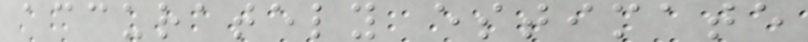accurately estimate
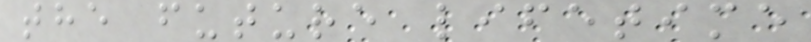the future lifetime
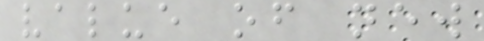value of new
